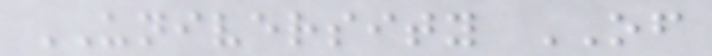UNIVERSITY OF
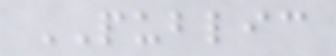PUBLIC
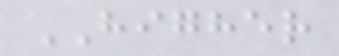HIGHER
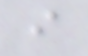i
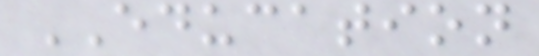EDUCATION
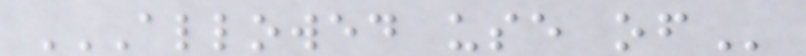ALLOWED USE OF
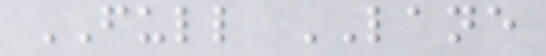FULL LANE
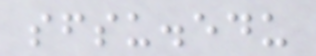sfsu.edu
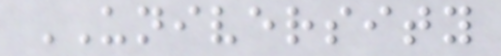UNIVERSITY
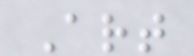Art
